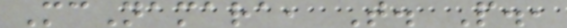McNamara, T. P.,
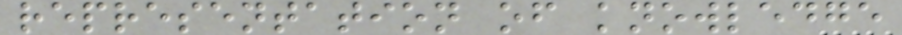representation of knowledge
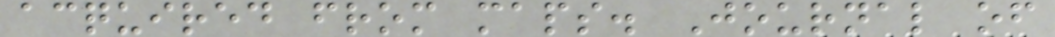acquired from maps. Journal of
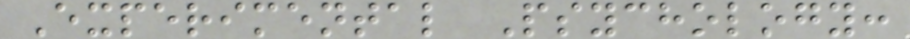Experimental Psychology:
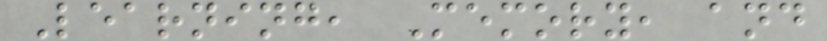Learning, Memory, and
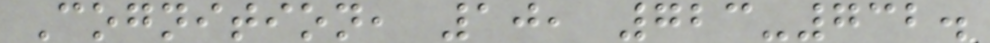Cognition, 10, 723-732.
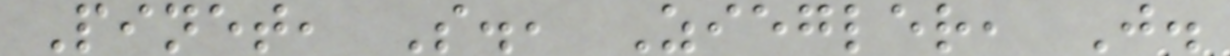Pinet, S., Ziegler, J.
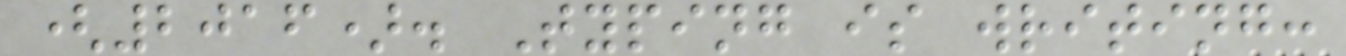(2016). Typing is writing:
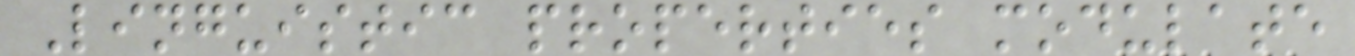Linguistic properties modulate
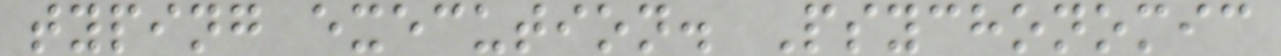typing execution. Psychonomic
